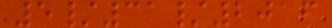5/31/2016
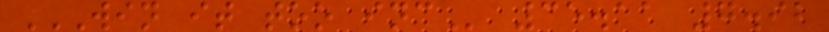WIN IT TOO INC 35.11 7.92
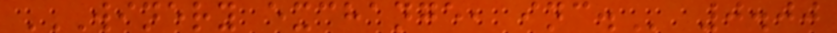WINERY EXCHANGE, INC. 0.00
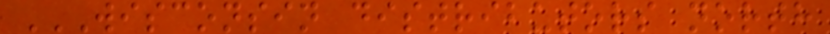WISCONSIN DISTRIBUTORS NORTH
